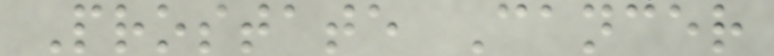Prostate Cancer
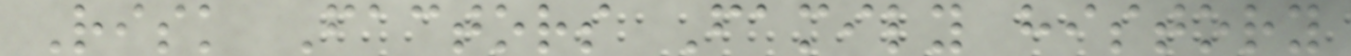Risk Factors Family history
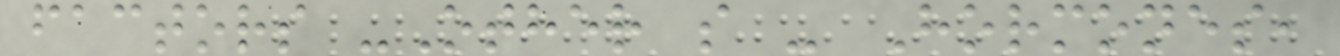factors -Other s - Hormones,
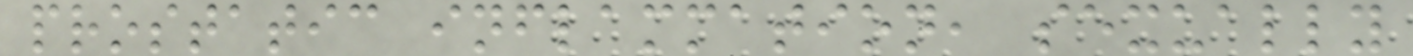prostatic inflammation, sexually
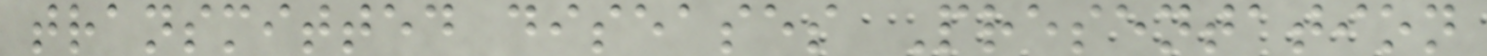transmitted diseases Presentation
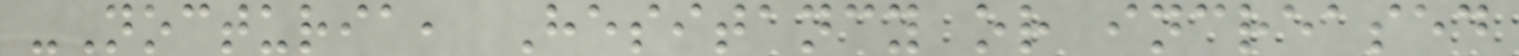-Nocturia, Hesitancy or increased
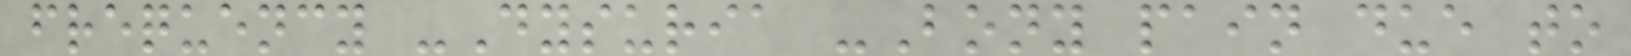frequency -Dysuria -Bony pain due to
